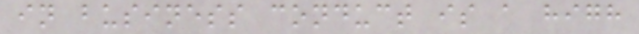in business conduct is a high
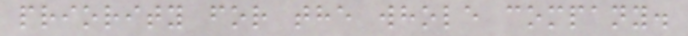priority for the whole company.
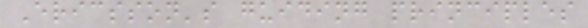Ericsson's guiding principles
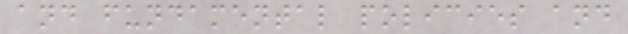and fundamental policies and
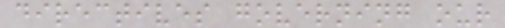directives governing our
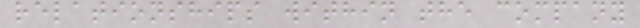relationships within the company
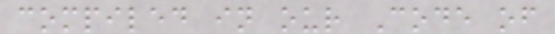compiled in our Code of
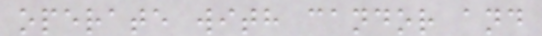operate with candor and
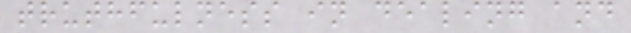truthfulness in dealing and
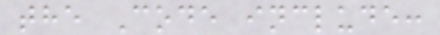the Code include:
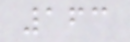163
